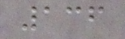136
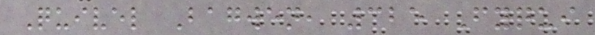Quivel Bagwen, 325 Fyqui
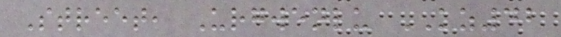Street, Urgwenlu KZ42
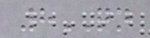8QN
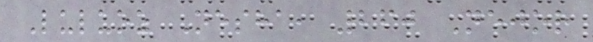Luluoz Nesha, 260 Nejor
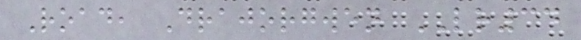Road, Drajorgwen LR34
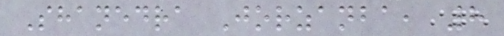Shanedra Jorzanba, 8
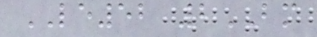LE52 2BM
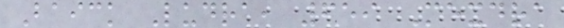Baick Ludra, 659 Mexdra
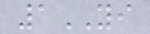1YI
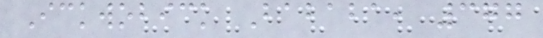Ickwobick Bababa, 377
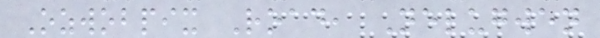Ozwobpix Road, Nelugwen
